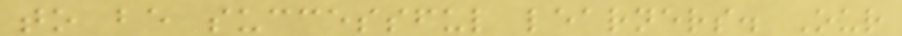to be successful learners. Our
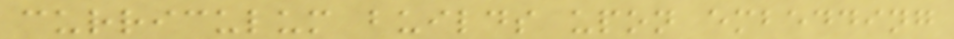curriculum builds upon embedding
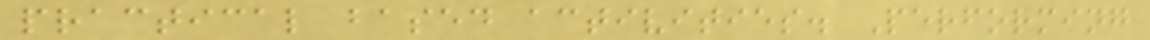practical based activities. Performing
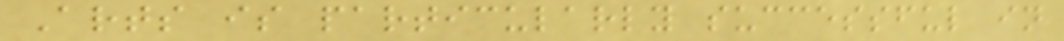Arts is particularly successful in
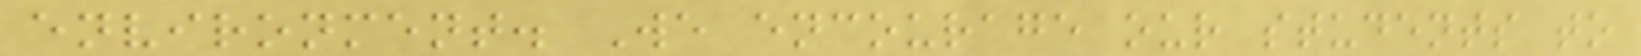environment. We encourage our students to
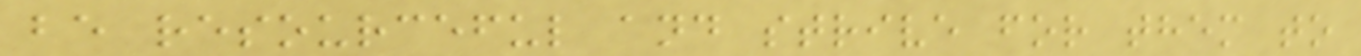be resourceful and strive for them to
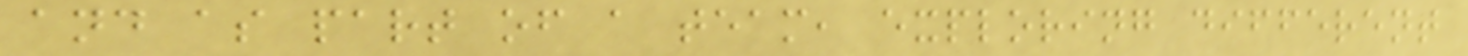and as part of a team, exploring different
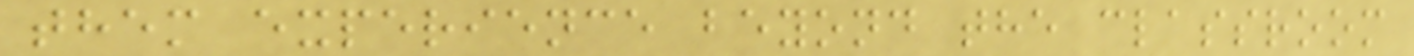them experience beyond the classroom
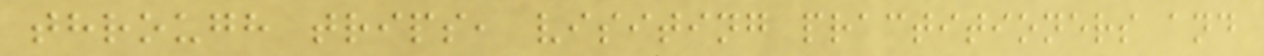through trips, visiting practitioners and
